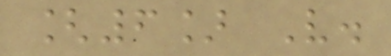[6] V.
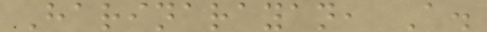Harinarayan, A.
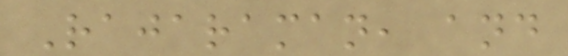Rajaraman, and
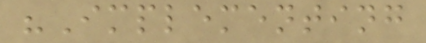"Implementing
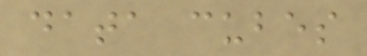data cubes
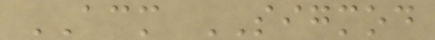ACM SIGMOD
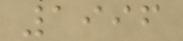1996
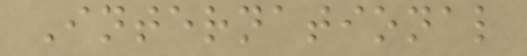International
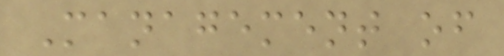Management of
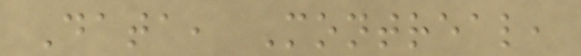Data, Montreal,
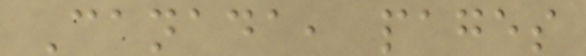Canada, pages
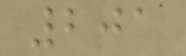201
